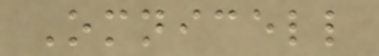Omnicell
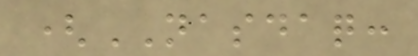(NASDAQ:
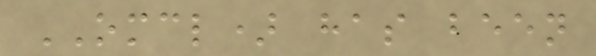OMCL) has been
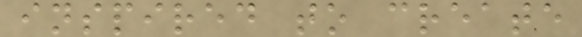inspired to create
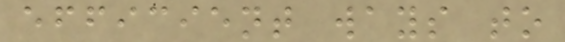efficient ways to
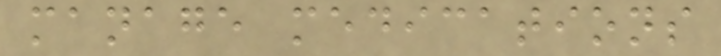manage medications
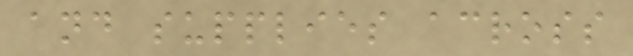and supplies across
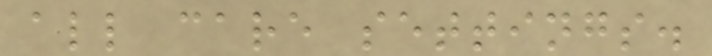all care settings.
